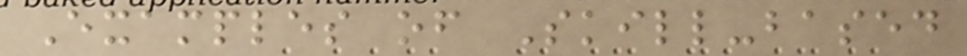Examples of Skill-based
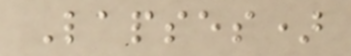Lapses)
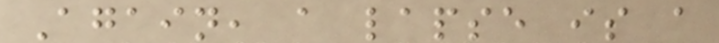Again, a lapse is a
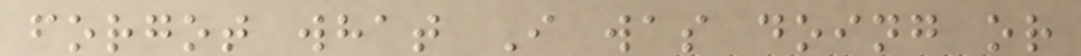forgot what I was doing or
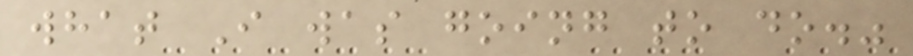what I was going to do."
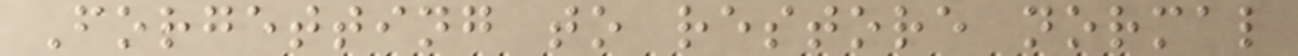Forgetting to restore normal
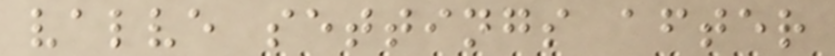valve settings after
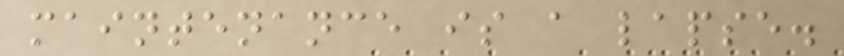maintenance is a lapse.
